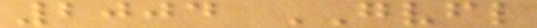2004 GVFL
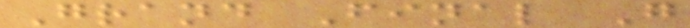Grand Final G
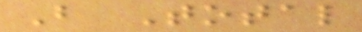B Total
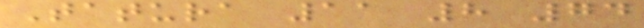Tatura 11 8 74
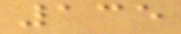135
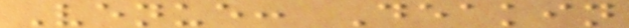Venue: Deakin
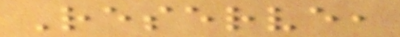Reserve,
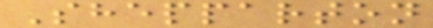Shepparton
